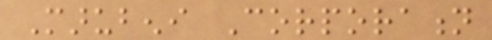Marubeni Corporation
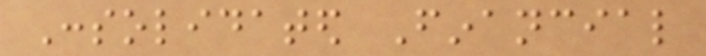Consolidated Financial
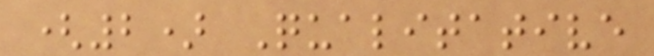(2) Qualitative
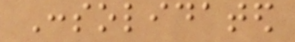Consolidated
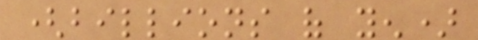(billions of yen)
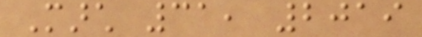March 31, 2019
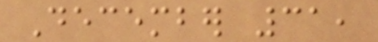December 31,
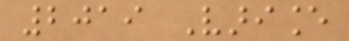2019 Variance
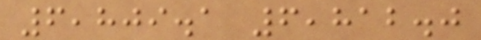6,809.1 6,812.0
